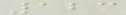123
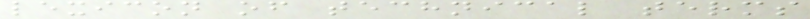lexicon of technical terms
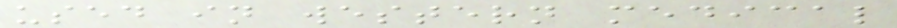used in western medical
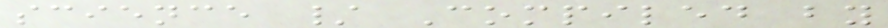science / Compiled by
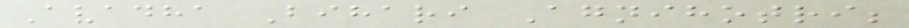Avadha Bihari Agnihotri;
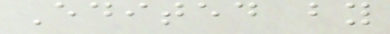Edited by
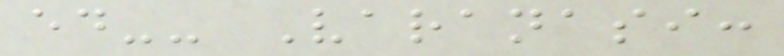ed-- Varanasi:
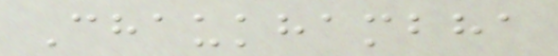Chaukhambha
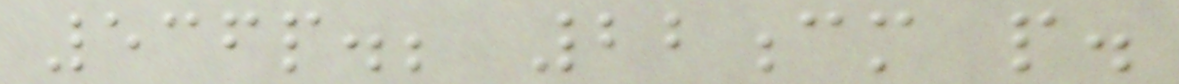536p.; 22cm p.
